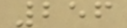256
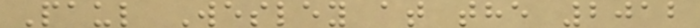Paul Wesley at the 2012
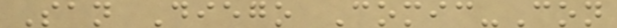San Diego Comic-Con
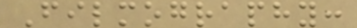Filmography:
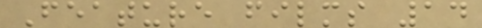Feature films 14
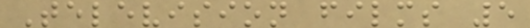Television films 5
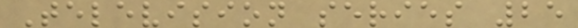Television series 25
